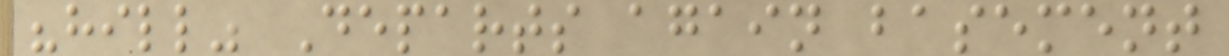"hill" Departs again basement
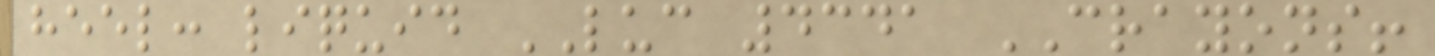heel: liquid LUC 4341 CRAYONS!
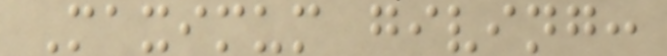Maximum giving:
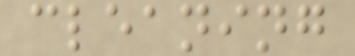cleaning
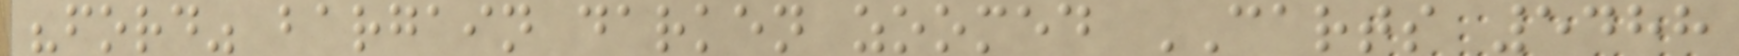"ford" bargain darken zoomed CARTS 5488
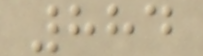884
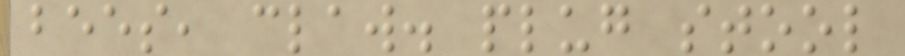bees, claw. plug stool
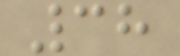38
